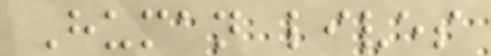Human lives
